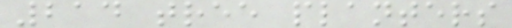214 tree planters
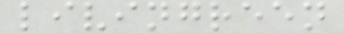livingreen
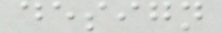design
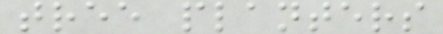tree planters
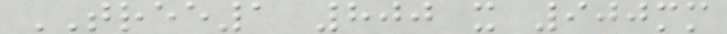TREE1 800 x 900mm
